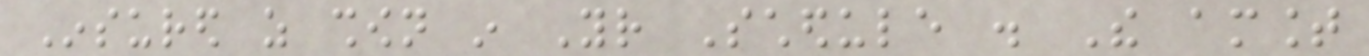Insured as shown in Your Schedule . The amount
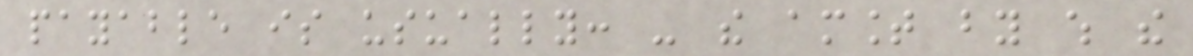payable is usually: - the amount by which the
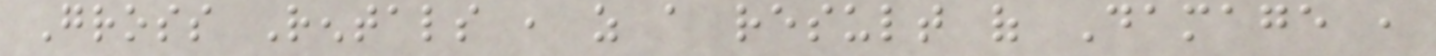Gross Rentals , as a result of Damage ,
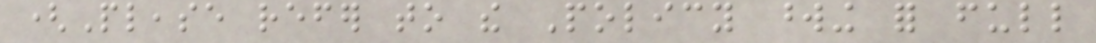(Please refer to the Policy wording for full
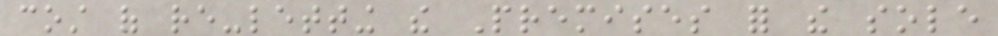cost of re-letting the Premises for the sole
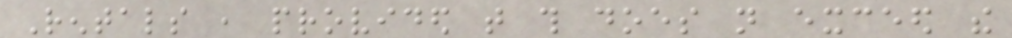Rentals , provided that this does not exceed the
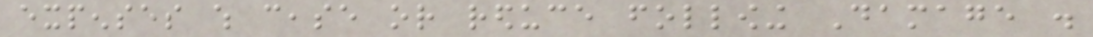expenses which cease or reduce following Damage .
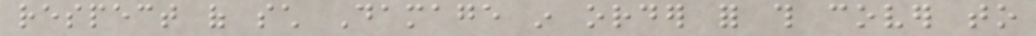respect of such Damage in order for this cover to
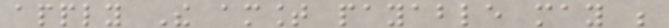apply The amount payable may be
